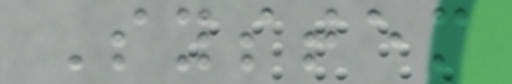System
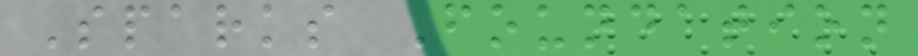Sparks Foundation
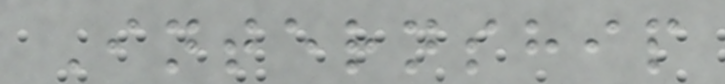Internship
